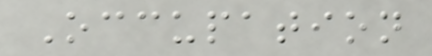Occupation
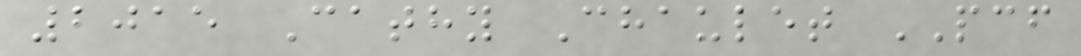2015 Cathy Chaulet PCF
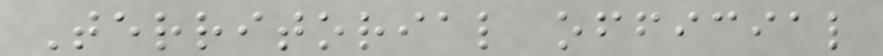Territorial official
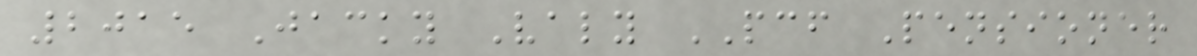2015 Jacky Valy PCF Pensioner
